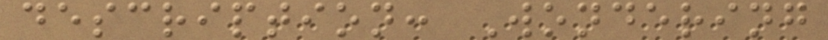description: Wondering
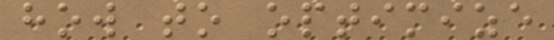how to optimize
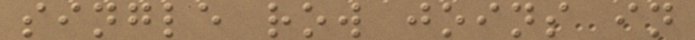single row joins in
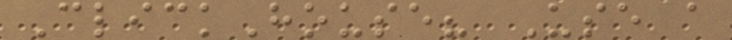ClickHouse? Use a
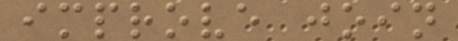improve join
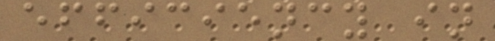efficiency in
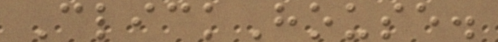ClickHouse.
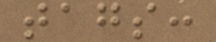tags:
